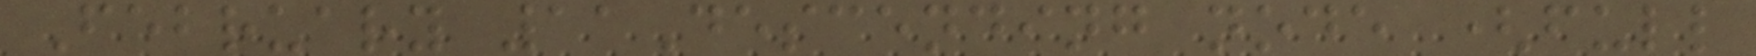February 11Descending node (full
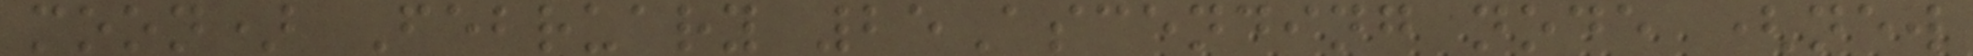moon) February 25Ascending node (new
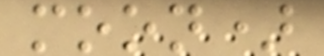moon)
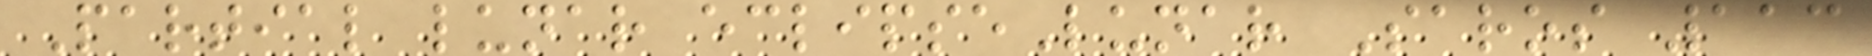Partial lunar eclipseLunar Saros 113
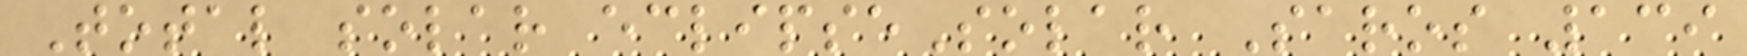Total solar eclipseSolar Saros 139
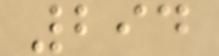294
